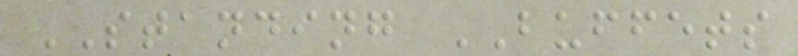STANDING BUFFETS
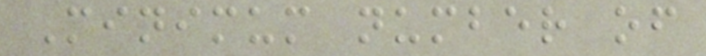Minimum number of
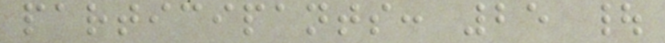participants: 25 |
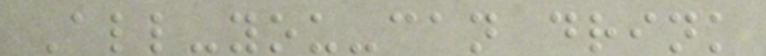All-you-can drink
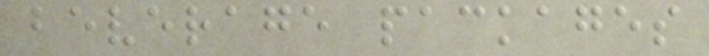beverage packages
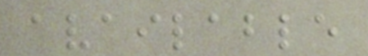available
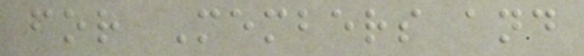for Members and
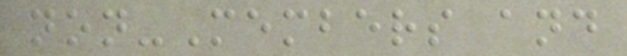non-Members and
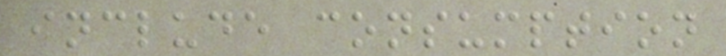include consumption
